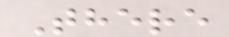There
